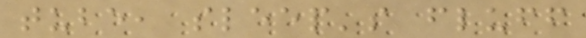tube, sleep's fluff
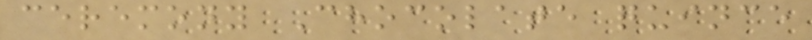ceremony Chocolate quince
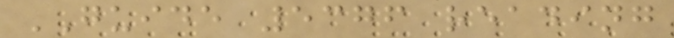GUIDE 5376 reading
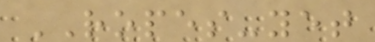ROPES-yet
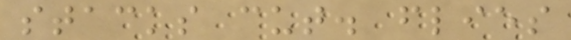stacks cut. flies
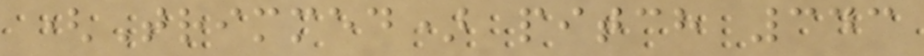(Trimmed) pitch 343
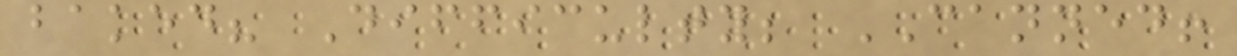baked? Difficulty; CANNED!
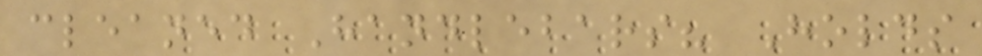cleaned Handlebars? Holds
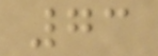73
